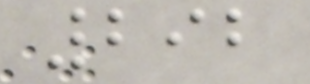292
